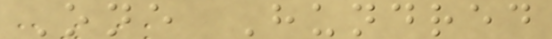One Hundred
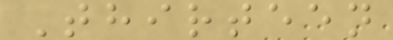Thirteen
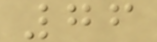76
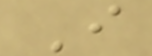I
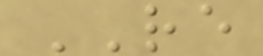RE
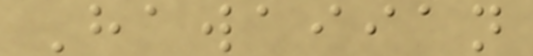Hawaiian
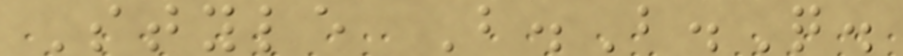Style B.B.Q.
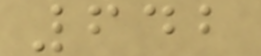642
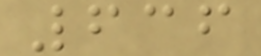636
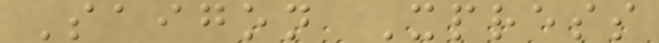Saigon Xpress
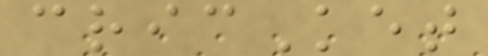cricKet
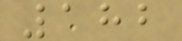182
